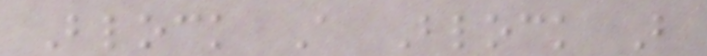Block A Block B
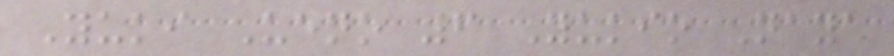Yuki Ueno 6 Yukio Naya
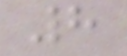8
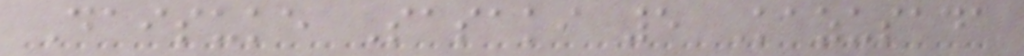Daisuke Sasaki 5 Kazusada
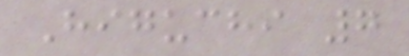Higuchi 7
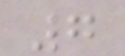7
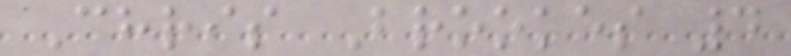Chris Brookes 4
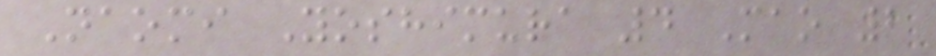Naomi Yoshimura 4 Mao 2
